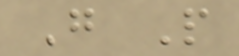G P
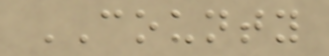COUNTY
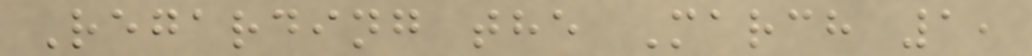Regarding the March 1,
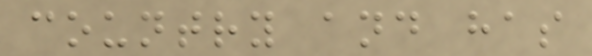country and has
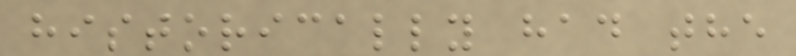historically had the
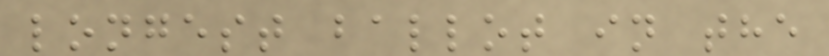longest ballot in the
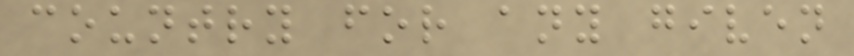country for any given
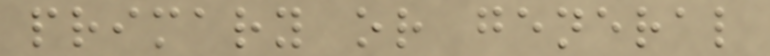primary or general
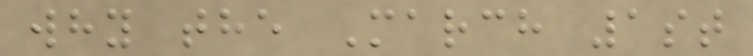why the March 1st
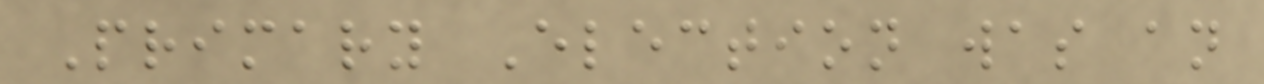Primary Election was an
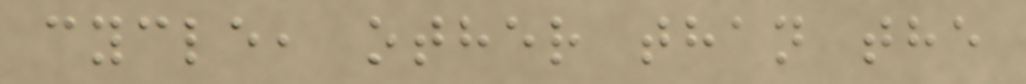cycle, other than the
